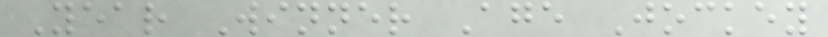Year Winner Age Jockey
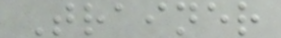Trainer
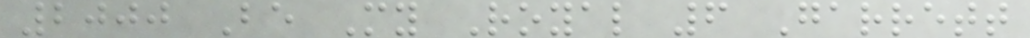2000 Be My Royal 6 Garrett
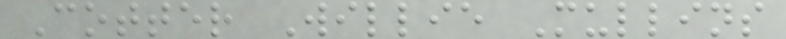Cotter Willie Mullins
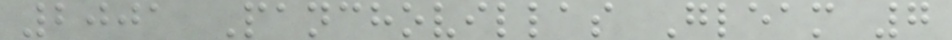2001 Panchovillas Gleam 7
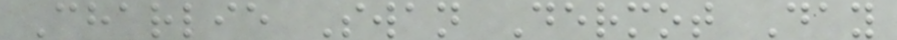Charlie Swan Dermot Day
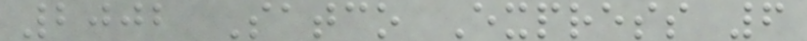2002 Satco Express 6
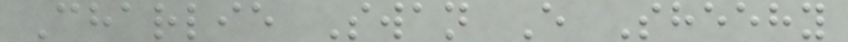Charlie Swan E Sheehy
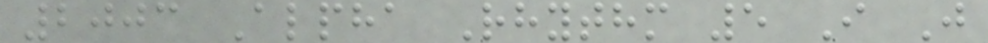2003 Alpha Rhythm 5 I J
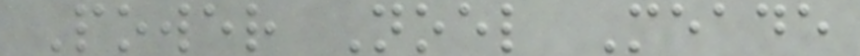Power Noel Meade
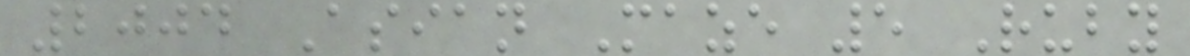2004 Asian Maze 5 Ruby
